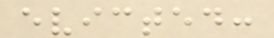evicted:
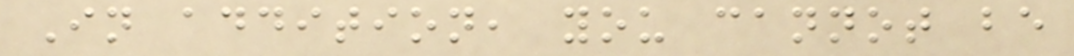In addition, you cannot be
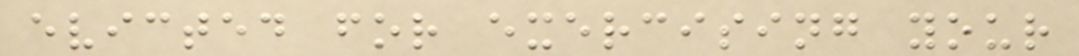evicted for exercising your
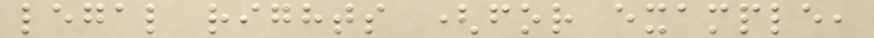legal rights (for example,
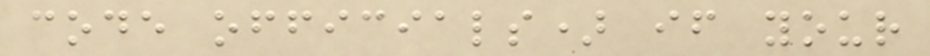code officials) if your
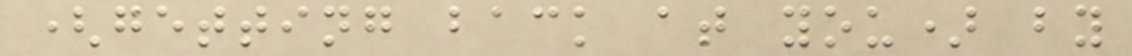(getting back at you) by
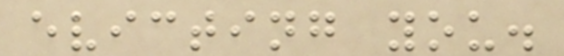evicting you.
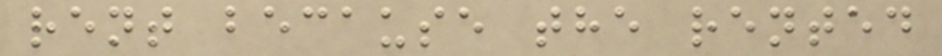rent because the rented
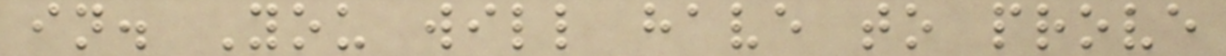in. You will have to prove
